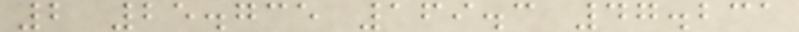2 25.735 169.3 47.231
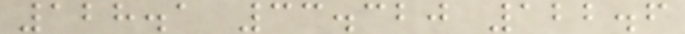128.1 33.320 122.6
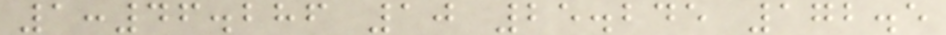1:46.286 10 25.245 172.5
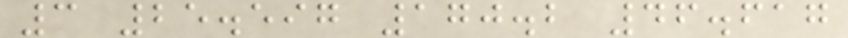3 25.597 170.2 46.617
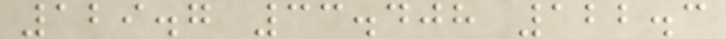129.7 33.408 122.3
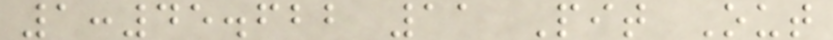1:45.622 11 Pit Out
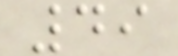49
